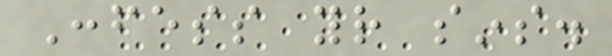Confess your sins.
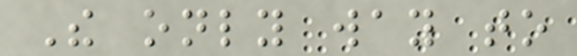The only way to
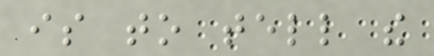is to tell the
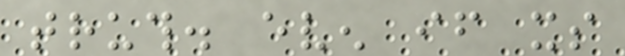truth. even if its
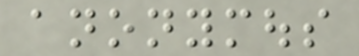anonymous
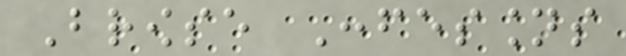Browse Confessions
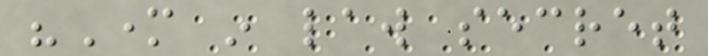"Mother in law secret
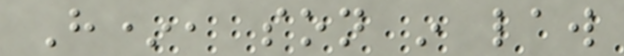H*, son in law
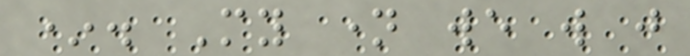*. My name we will just
